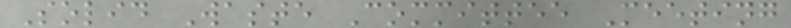Solid Waste Committee Meeting
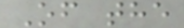Of the
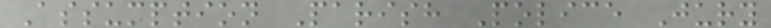Assumption Parish Police Jury
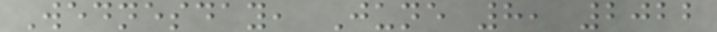Wednesday, June 8, 2022
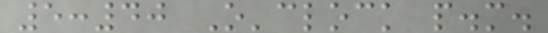5:40 O'clock p.m.
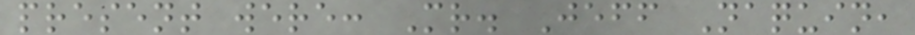present were: Mr. Jeff Naquin,
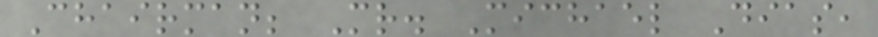Chairman; Mr. Michael Dias,
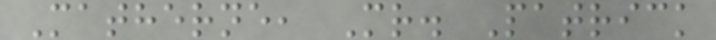Matherne, Mr. Patrick
